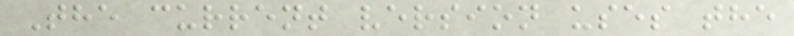The current version uses the
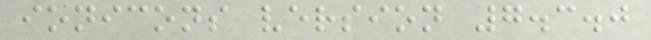ionicons version 7.3.0
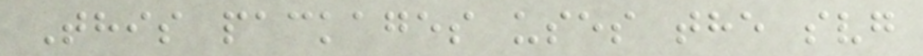This packages uses the svg
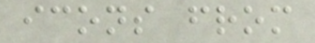icons from
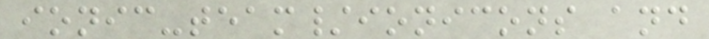ionic-team/ionicons and
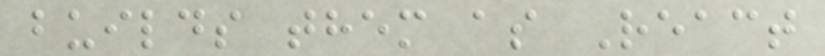builds them as React
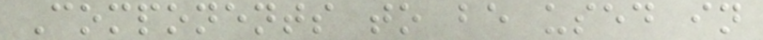Components to be used in
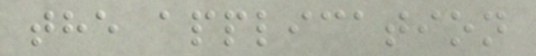the application
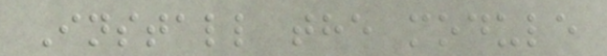Install the module
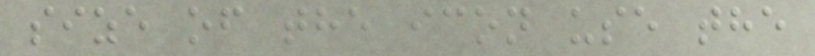size of the icon use the
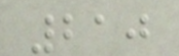210
